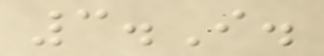3.I.
